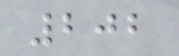202
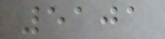5101
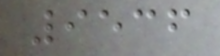9536
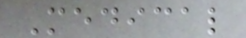Medical
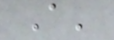A'
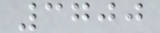3700
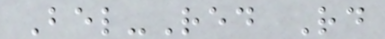Bel-Red Rd
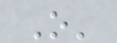O'
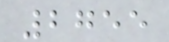2755
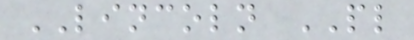LINCOLN PL
